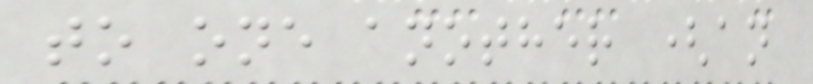to one another (an
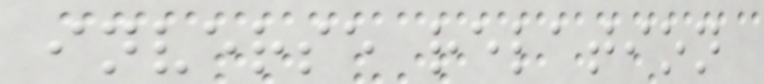inverse relation
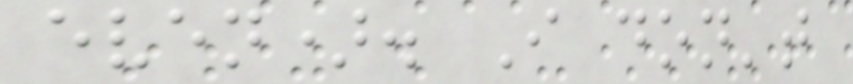even). I don't
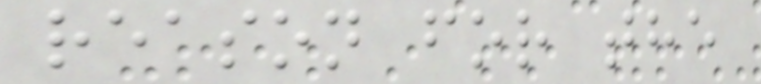reason for the
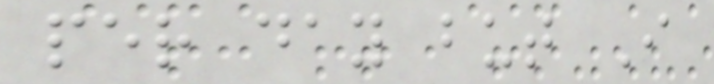per day but I
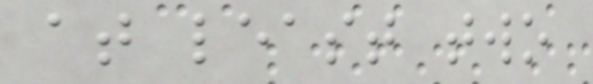at least two
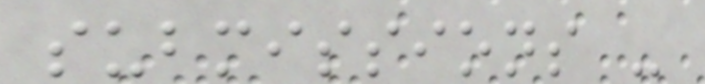submissions -
